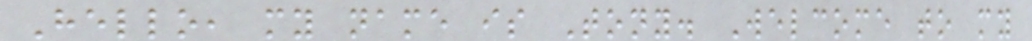Hello, my name is Tony. Welcome to my
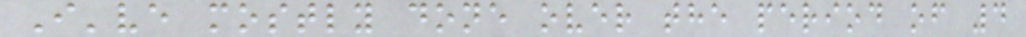I've mostly done over the period of 4
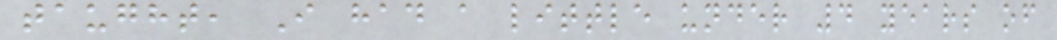taught, I had a little under 4 years of
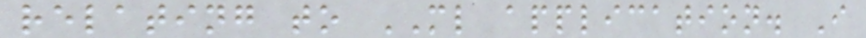relating to ML application. I
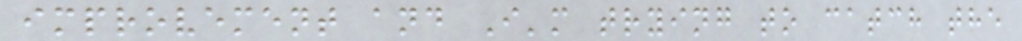improvement and I'm trying to catch the
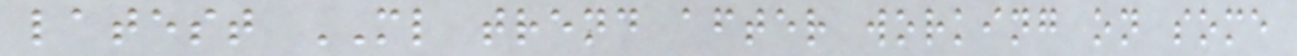latest ML trend after working on some
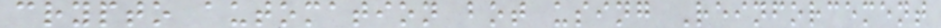crypto automation bot using Reinforcement
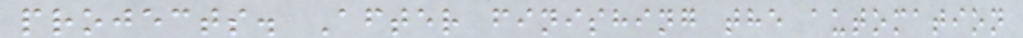projects. After finishing the automation
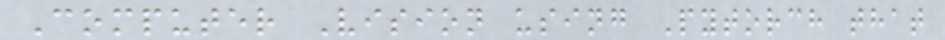Computer Vision using Pytorch that
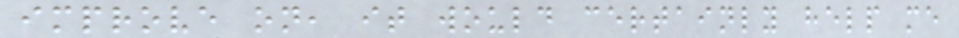improve on, it would certainly help me
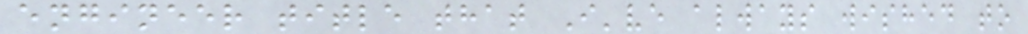engineer title that I've always wished to
